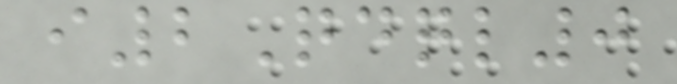i2Qdql0
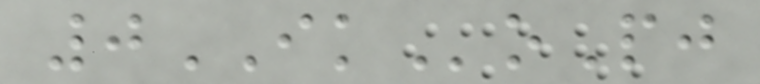0IKoPj
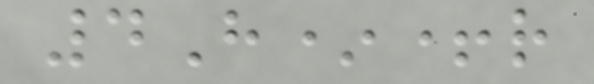4H*+r
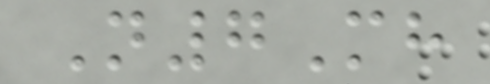N7Mh
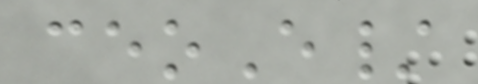ceoE/
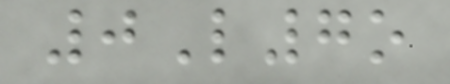0L7o
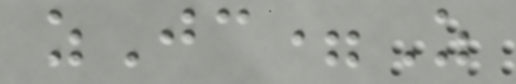zJc=Z
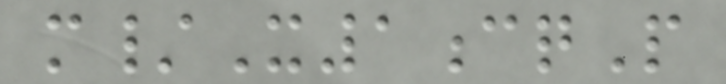m/X1cqP
